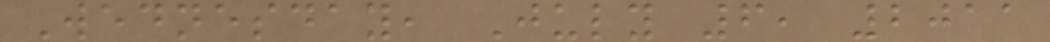Wednesday, July 6, 2011
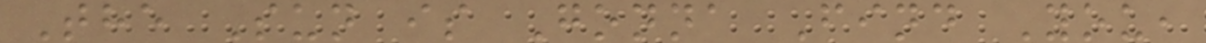The Sun is Gonna Find You,
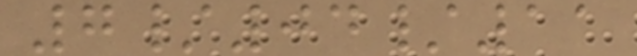7/04/11
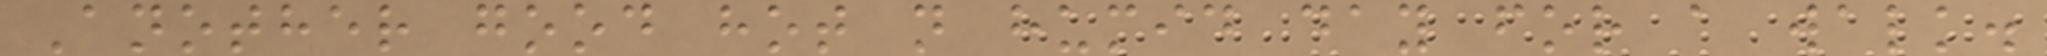Another good hot n humid day for a walk.
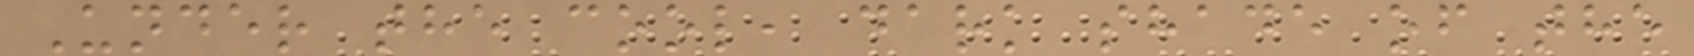Under the cool, dark shade of the
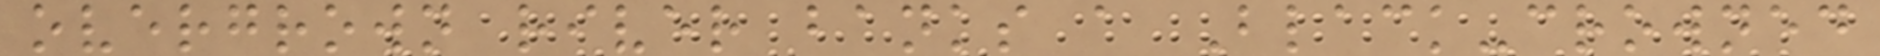overgrown river banks a Black-crowned
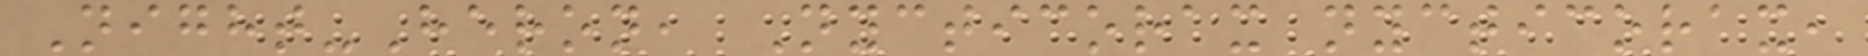Night-Heron, Nycticorax nycticorax,
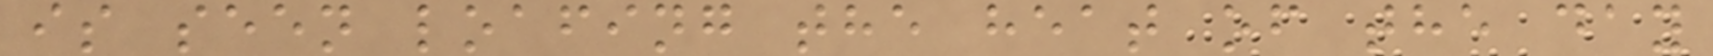is seen loafing the heat of the day
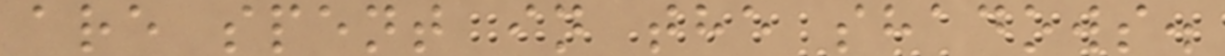are spent in the shadows.
